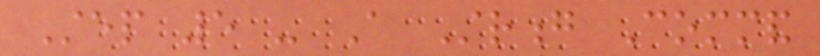Step 5 - A Strong Command
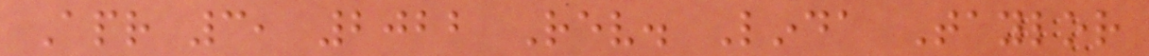Apr 3, 2022 Rev. Linda Taylor
